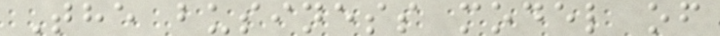The business model of
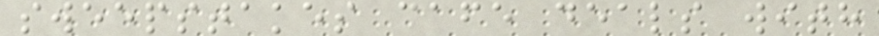sweepstakes cafe deals with
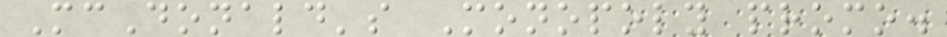McDonald's Monopoly promo.
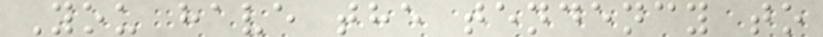You have the tendency to
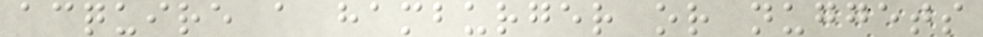acquire a hamburger or nuggets
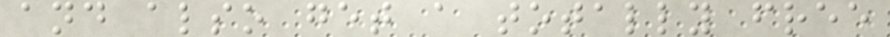and also get a totally free
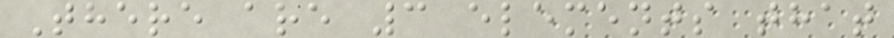There are 3 elements that
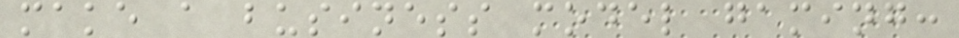make a business model gaming:
